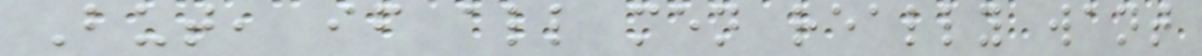But, if all men really want
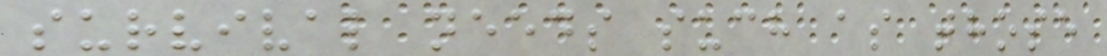survival needs such as those
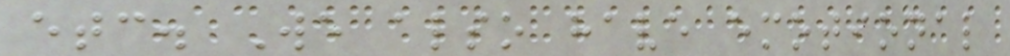etc. We also have emotional
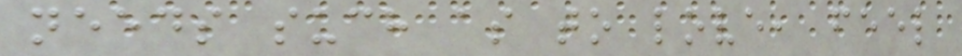needs such as to love, feel
